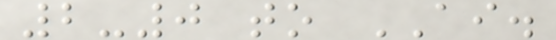2-0 to AI.
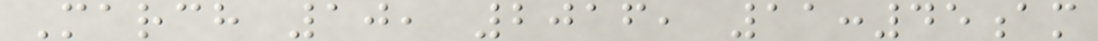March 10, 2016, 11:45am
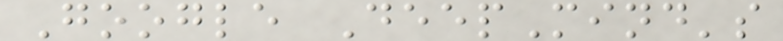Google DeepMind's
